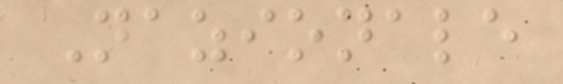Nazionale
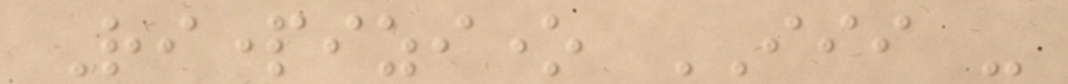Ripartizione III -
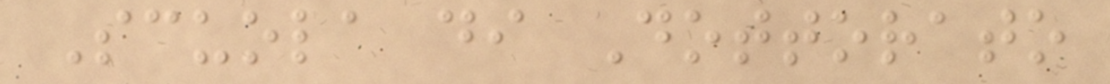Scuola di Dottorato
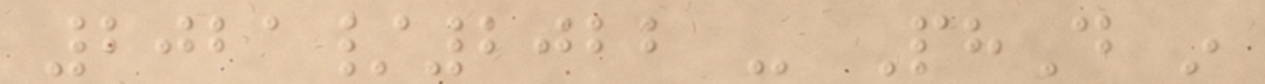2021/2022 - PhD in
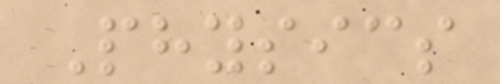Physics
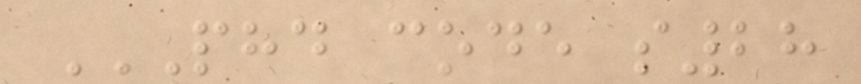PHD CODE S28
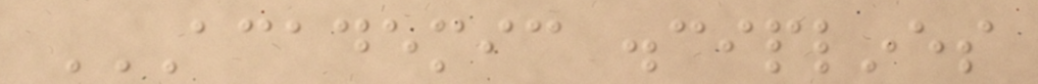ACADEMIC DISCIPLINES
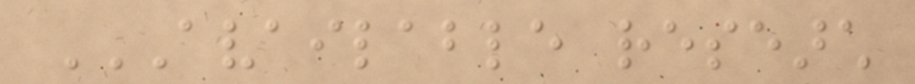AVAILABLE RESEARCH
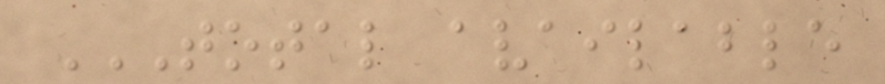TOTAL AVAILABLE
